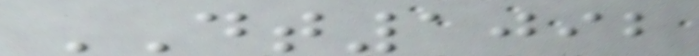DT1092
